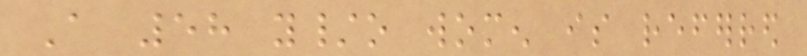A 58 y/o women is referred
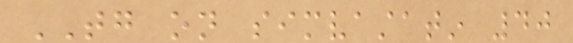TG on simvastatin 40
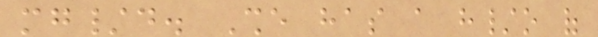mg/d. She has a h/o of
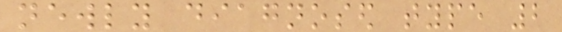newly diagnosed type 2
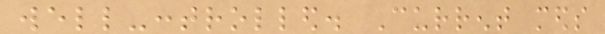well-controlled. Current meds
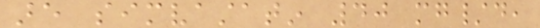are simvastatin 40 mg/d,
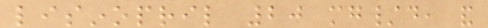lisinopril 20 mg/d, and
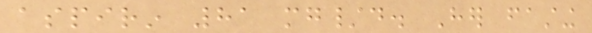aspirin 81 mg/d. Her fasting
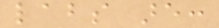labs are:
